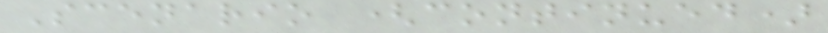Scenario (continued)
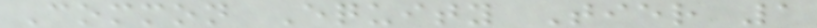Common Equity Tier 1
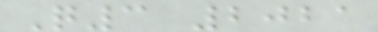Q3 2021
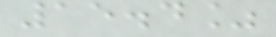15.4%
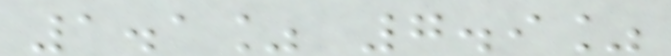1.1% 7.9%
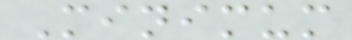Minimum
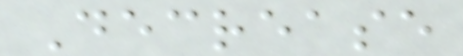Decrease
